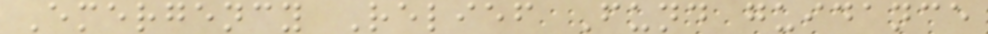Emergency Relief Fund guidance
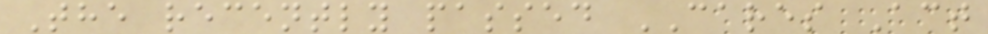The recently passed CARES Act
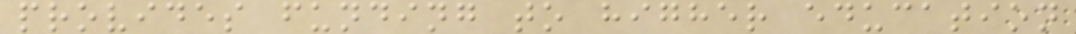provides funding to higher education
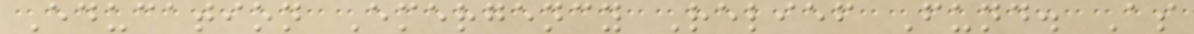Education Emergency Relief Fund. As
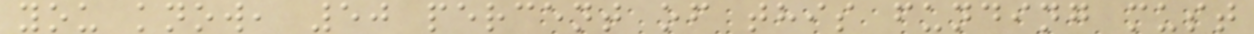you know, 50 percent of this funding must
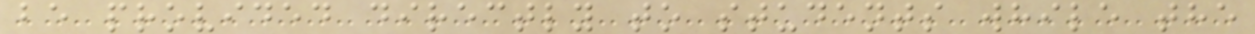be provided directly to students while the
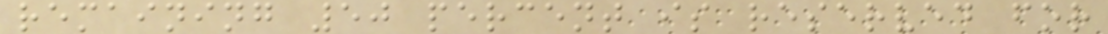remaining 50 percent is reserved for
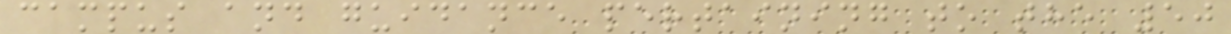campus and guidance pertaining to the 50
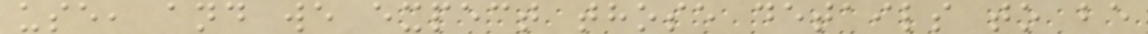use, and we expect those details to be
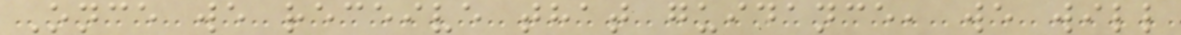Once we receive that guidance, we will
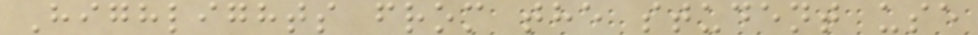Highlights from the student use
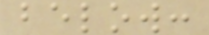below:
